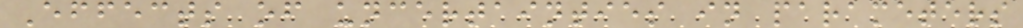Effects of uncertainties in parameters
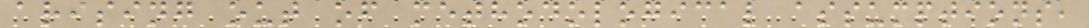arising out of methodological assumptions,
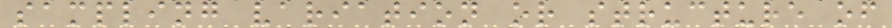sampling variation or structure of
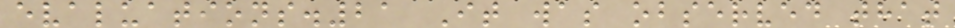evaluations.21 It was observed that
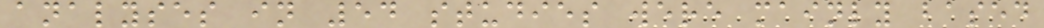analyses in 54 studies were mainly based
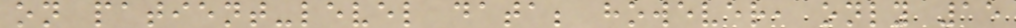on patient-level data; however, only 15
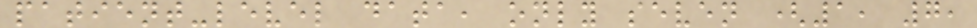patient-level data, only seven (1, 7,
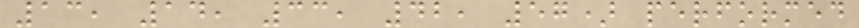13, 14, 33, 42, 57) performed
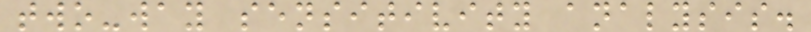two-way sensitivity analysis.
